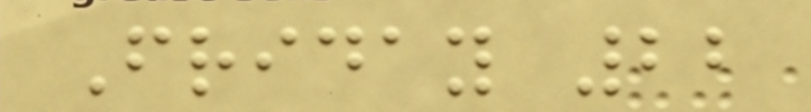Friday 22
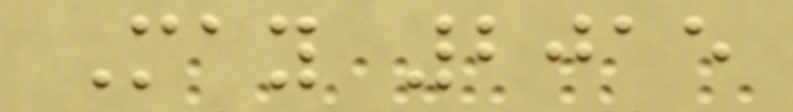May 2015
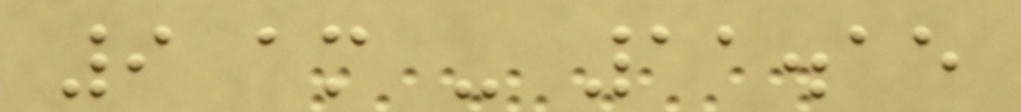9 am - 11.15
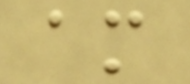am
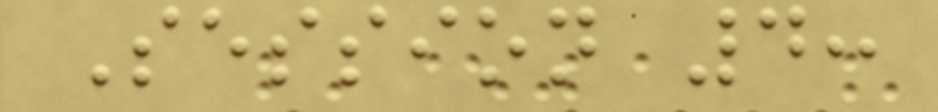Session 4:
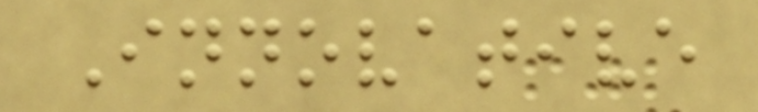Innovative
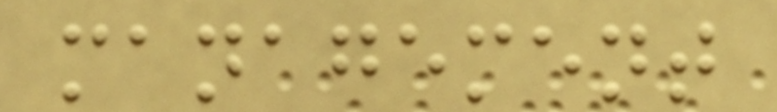management
